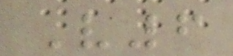V6
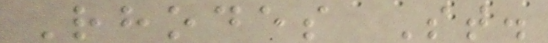Rhodes St.
